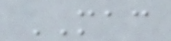MAC
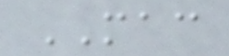MAC
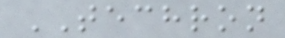TECHRON
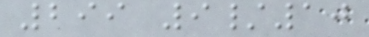299 9/10
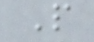P
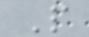P
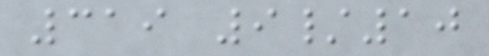319 9/10
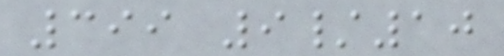399 9/10
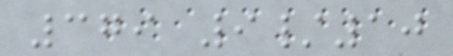379 9/10
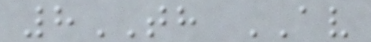8TH AV
